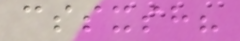cssxsh?
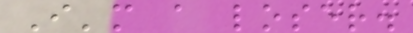I'm a loser.
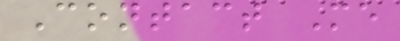Contact Me
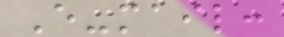E-mail:
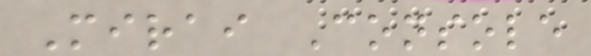Mirai Console
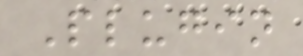Plugin
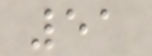51
